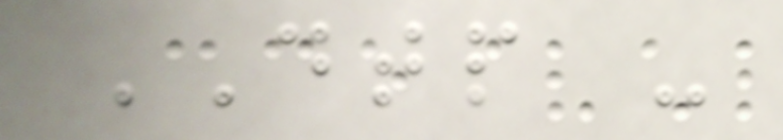DTP -
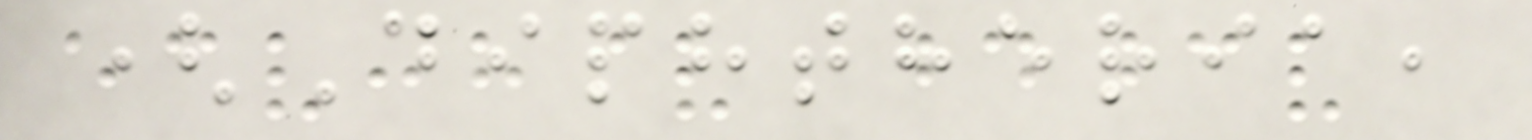(Diphtheria,
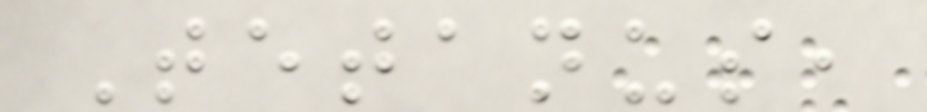Tetanus,
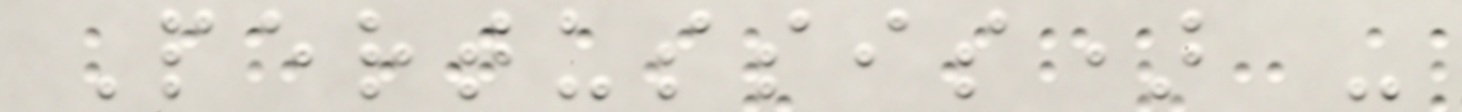Pertussis) -
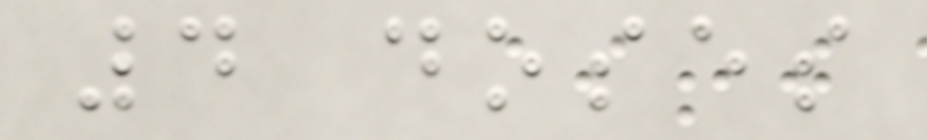4 doses
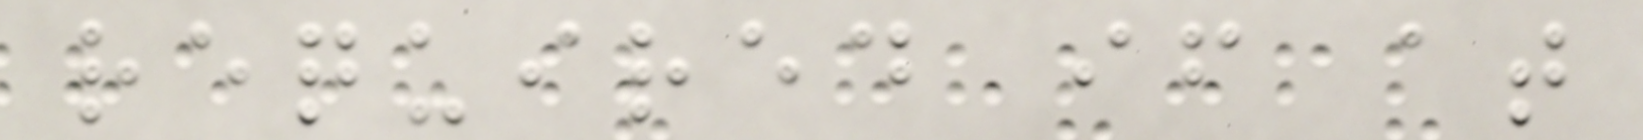required if at
